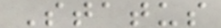Status
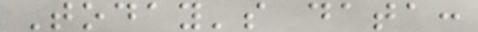Today's data:
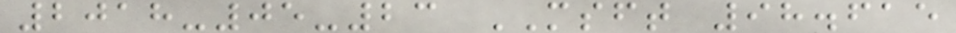2018-05-23 MSFT 98.615
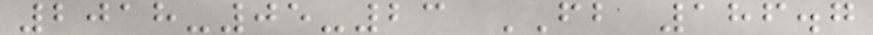2018-05-23 FB 186.7
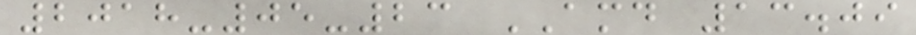2018-05-23 AMD 13.09
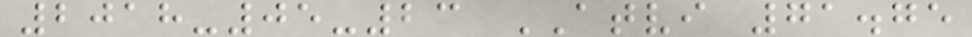2018-05-23 ATVI 71.75
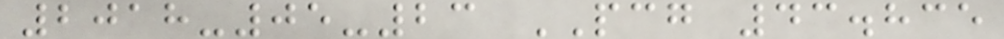2018-05-23 PCG 43.835
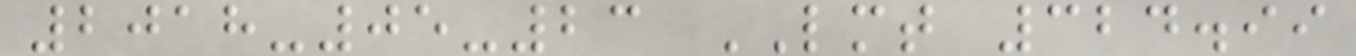2018-05-23 LMT 324.99
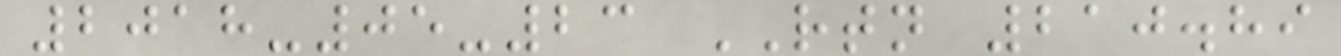2018-05-23 RTN 210.89
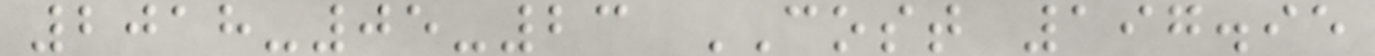2018-05-23 COST 197.95
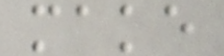make
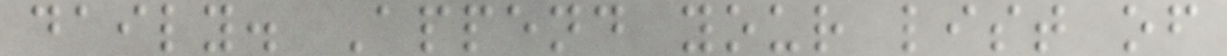daily. Append your list of
